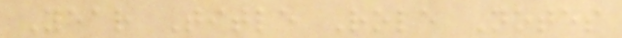Year Title Role Notes
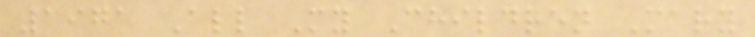1971 All My Children Mary
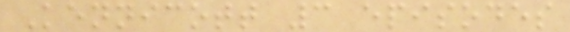Kennicott 3 episodes
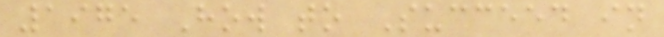1975 How to Succeed in
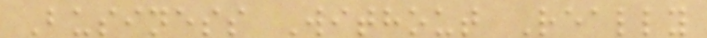Business Without Really
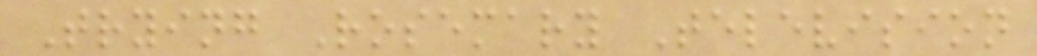Trying Rosemary Television
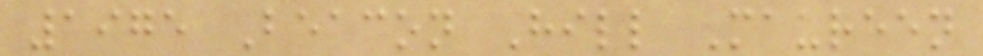1975 Beacon Hill Maureen
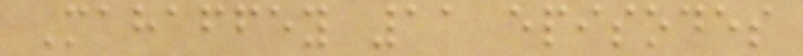Mahaffey 11 episodes
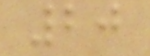20
